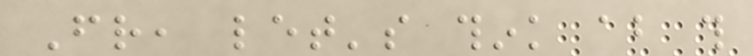Friend, let's think about this
